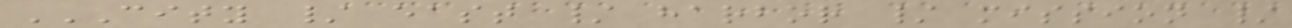CITY / EAST / HARBOR / MISSION /
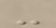-
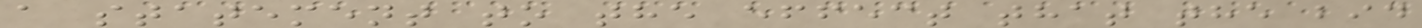a statement to the effect that the bid
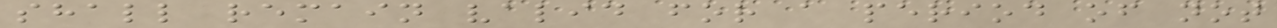shall remain valid for a period of not
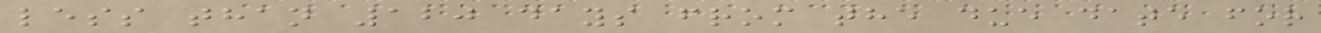less than 120 days from the due date for
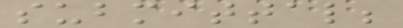submittal;
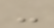-
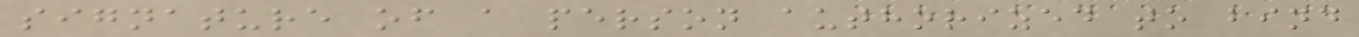signature of a person authorized to bind
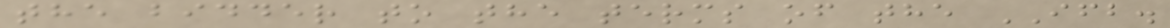the bidder to the terms of the IFB.
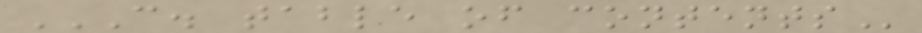C. TABLE OF CONTENTS
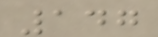147
